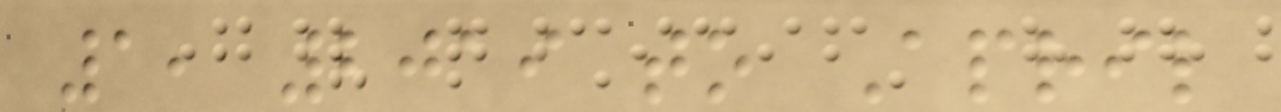1, 2019 to April
